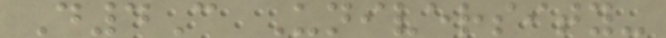D4C University-
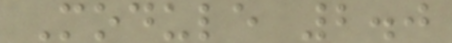Module 2.0
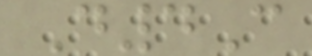D4C
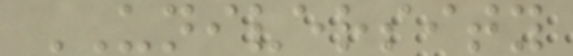UNIVERSITY
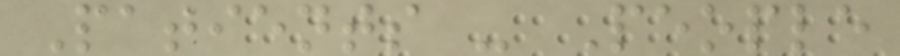Patients - People
